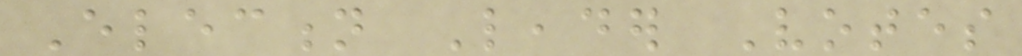Election Leader Votes
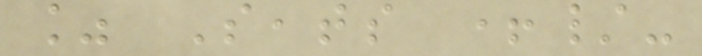% Seats +/-
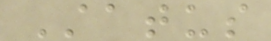Status
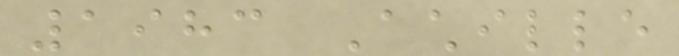1983 Achille
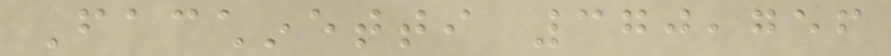Facchinetti 370,756
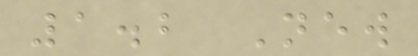1.2 New
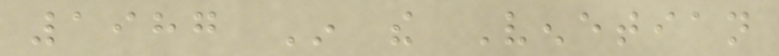1987 In the Venetian
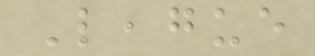League
